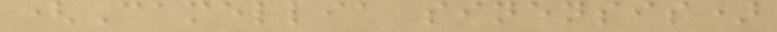(Camellia sinensis)
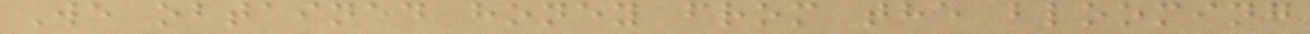We obtained honey from the blooming
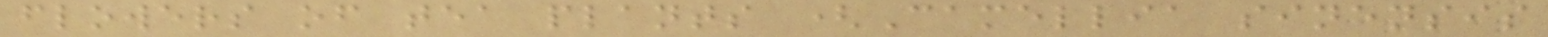flowers of tea plants (Camellia sinensis
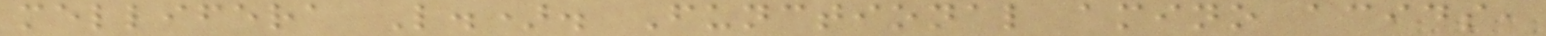mellifera L.). Functional amino acids,
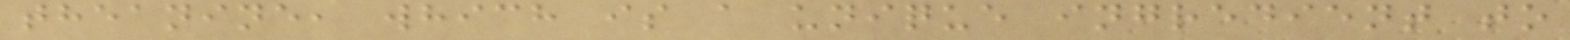theanine, which is a unique ingredient to
